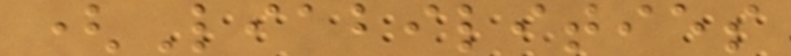(Liabilities
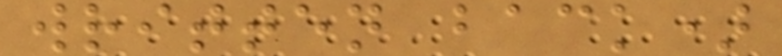written back)
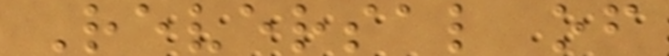Reversal of
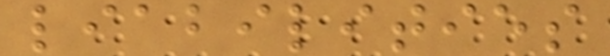liabilities
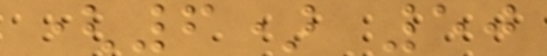(6) 50
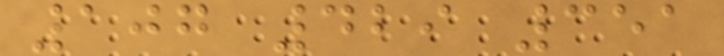107 429 351
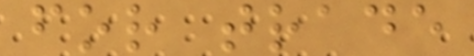for trade
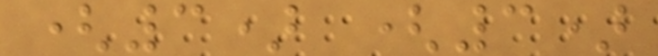(3) (3)
